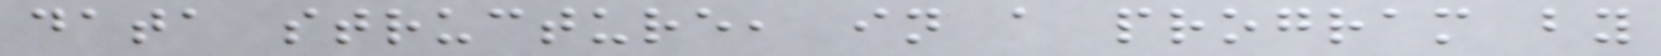data structure, in a program by
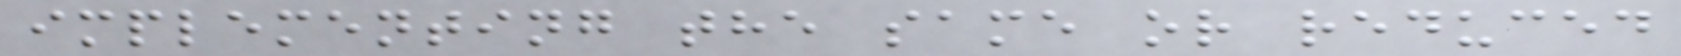implementing the same or reduced
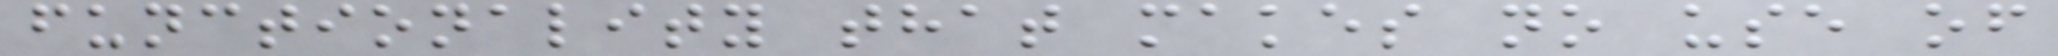functionality that makes no use of
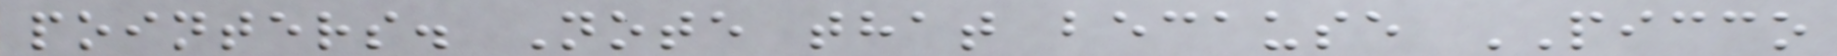pointers. Note that because PICCO
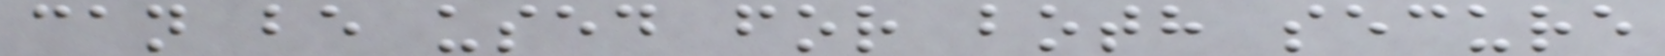can be used for both secure
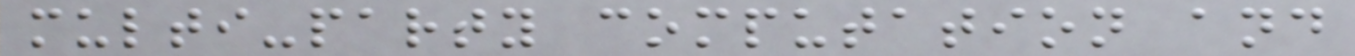multi-party computation and
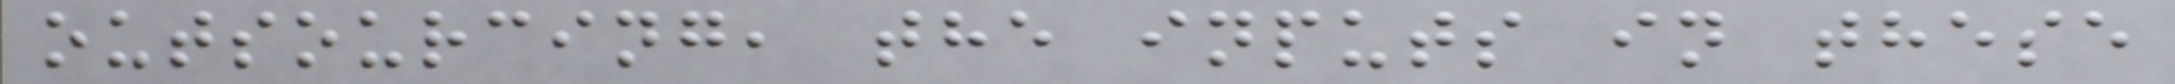outsourcing, the inputs in these
